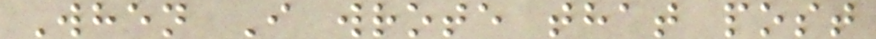When I wrote that post
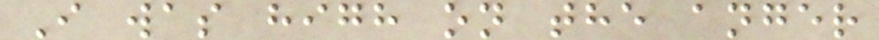I was high on the anger
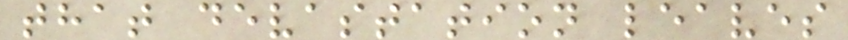that devastation leaves
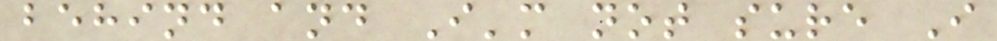behind and I'm not sure I
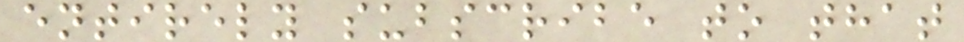entirely subscribe to that
